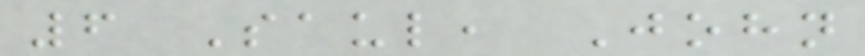6 Saul, John
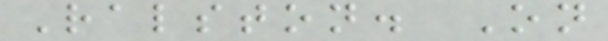Ralston. On
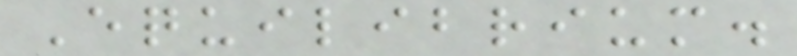Equilibrium.
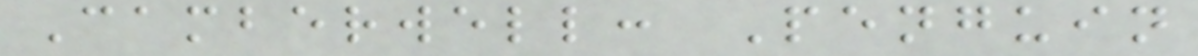Camberwell: Penguin
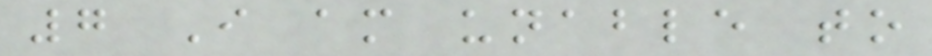7 I am unable to
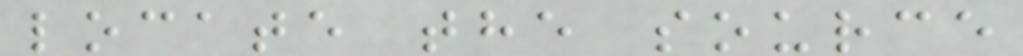locate the source
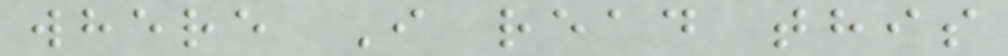where I read this
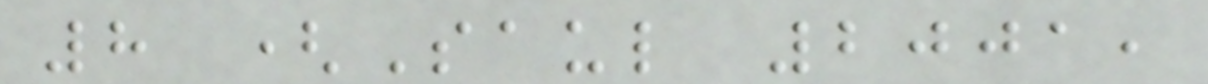8 (Saul 2001,
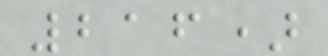216)
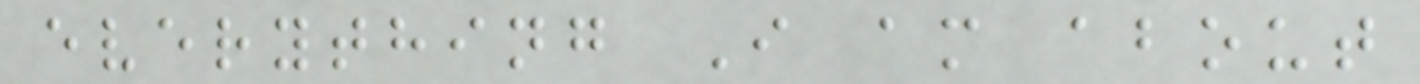everything I am about
